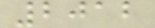2012
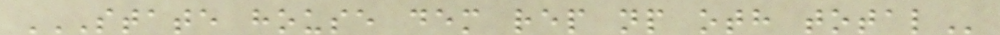STATE HOUSE DEM REP NP OTH TOTAL
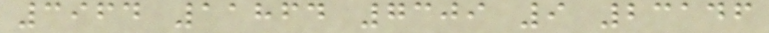3964 11864 7309 9 23146
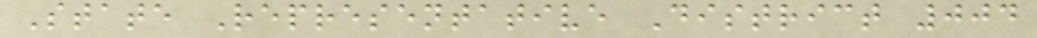State Representative District 004
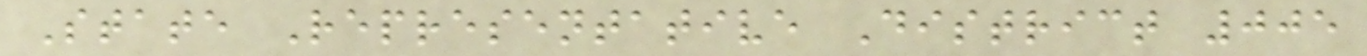State Representative District 005
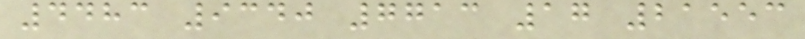4483 9340 7713 17 21553
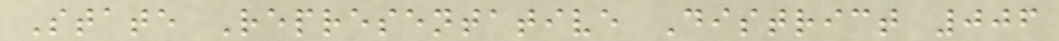State Representative District 006
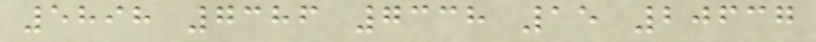5898 7386 7338 15 20637
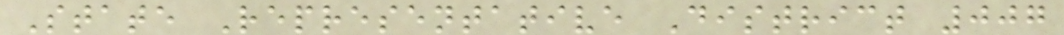State Representative District 007
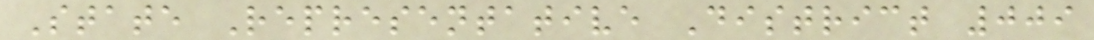State Representative District 009
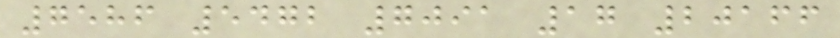7586 5472 7091 17 20166
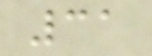31
